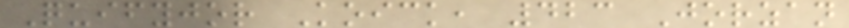Quifyjor Koick, 423 Jorzan
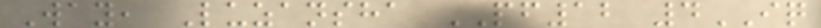Way, Luzansha PF12 4IQ
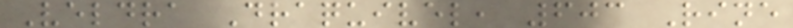Veldra Draquivel, 603 Rine
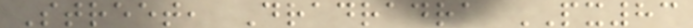Street, Dradradra PX83
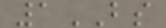1BS
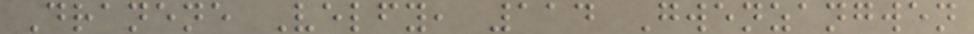Dranene Velfy, 114 Gwenzangwen
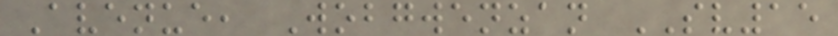Avenue, Wobgwenzan SV15
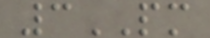3PM
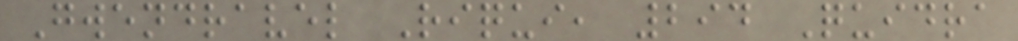Gwendravel Riqui, 294 Quidra
